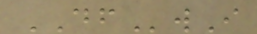DFwI
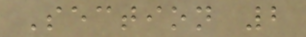Section 2
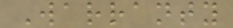Warranty
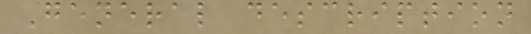General description
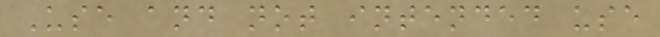Use and not intended use
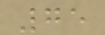75
